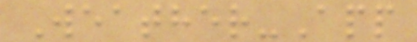Weather-App
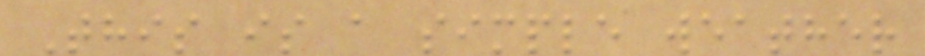This is a simple weather
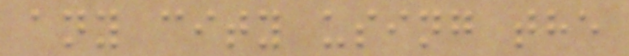any city using the
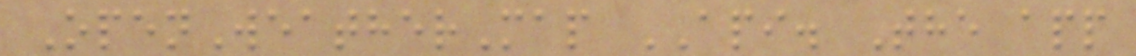OpenWeatherMap API. The app
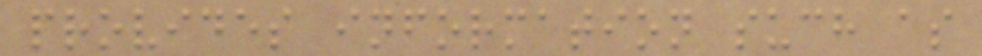provides information such as
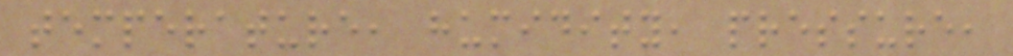temperature, humidity, pressure,
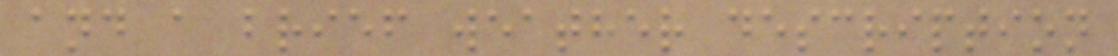and a brief weather description
